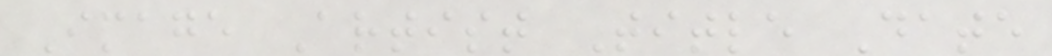Image Artist Title Date
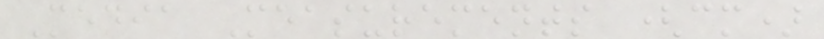Media Measurements (cm)
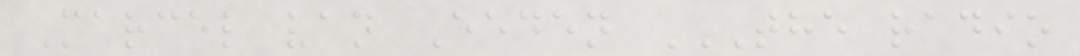Marcel van Eeden THE RADIO
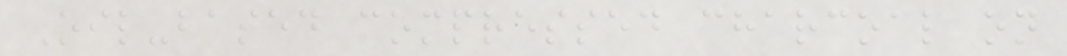Oil-based compressed charcoal on
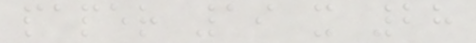paper 19 x 28
